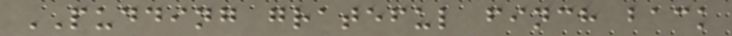PUDDING grateful finch back
